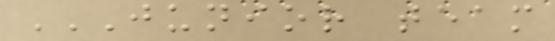JUNIOR TEAM
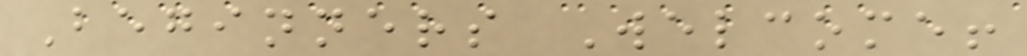Beginners Welcome!
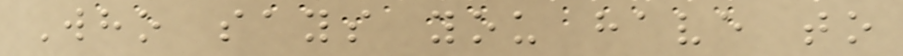Who says you have to
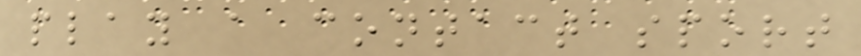play a contact sport
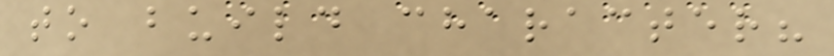to build character?
